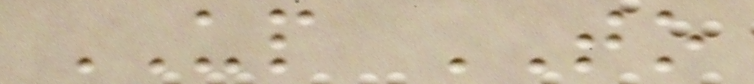UP TO
